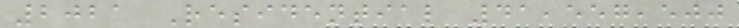2021 Residential 41,557,500
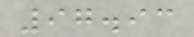97.93
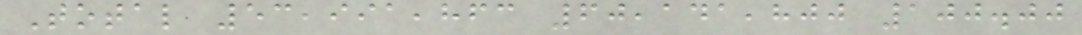Total 53,991,863 60,141,800 100.00
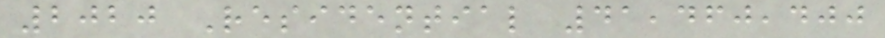2020 Residential 41,460,400
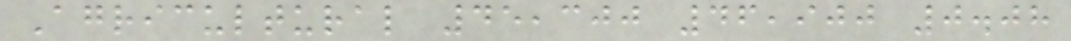Agricultural 45,300 46,900 0.08
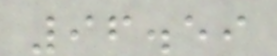96.59
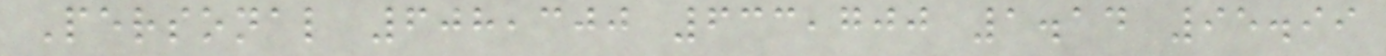Personal 608,300 633,700 1.14 95.99
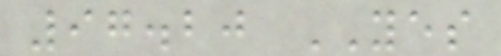97.20 YES
